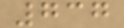737
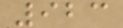923
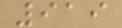919
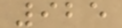925
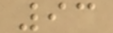93
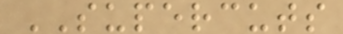SUPERCUTS
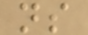ns
